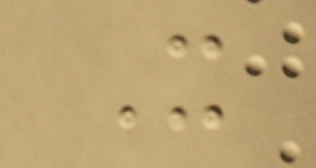It
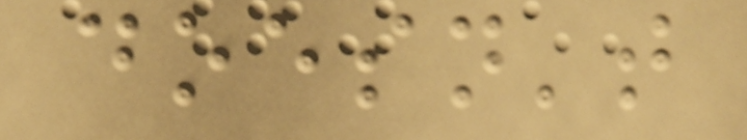doesn't
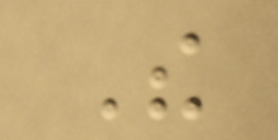The
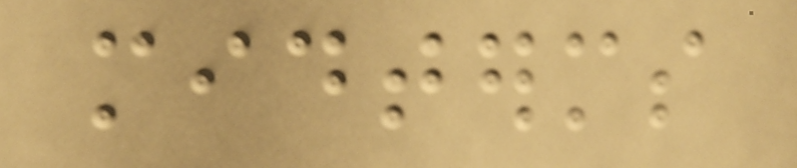midterms
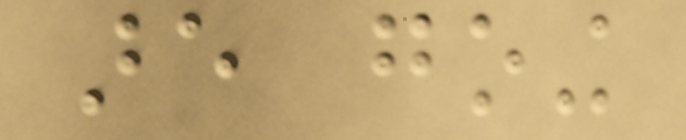are going
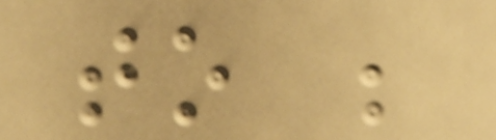to be
